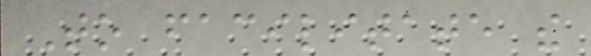To facilitate the
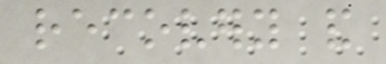recovery and
